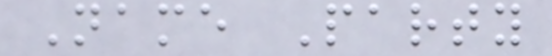Name Party
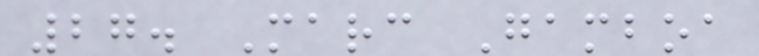27. Marc Gamboa
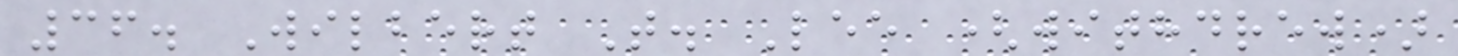36. Wilbert T. Lee (withdrew)
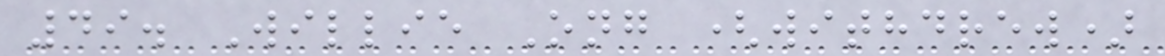49. Willie Ong (withdrew)
